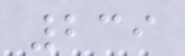239
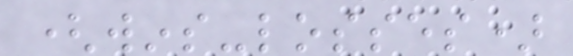(wins-losses)
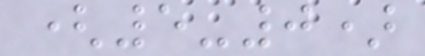(5-0)
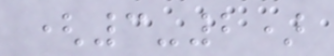(3-2)
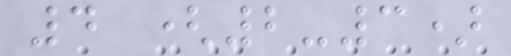4 (2-3)
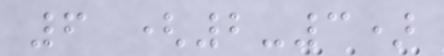6 (2-3)
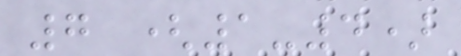7 (1-4)
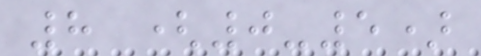8 (0-5)
